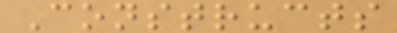Constructs
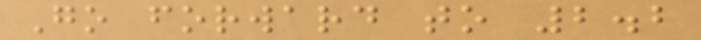Go forward to 2.2
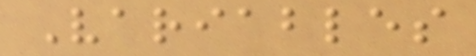Variables
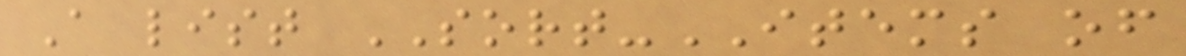A list SORT-ITEMS of
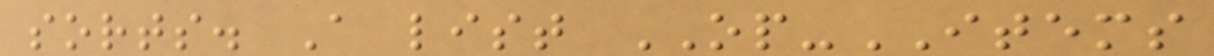sorts. A list OP-ITEMS
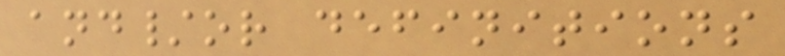and/or definitions
